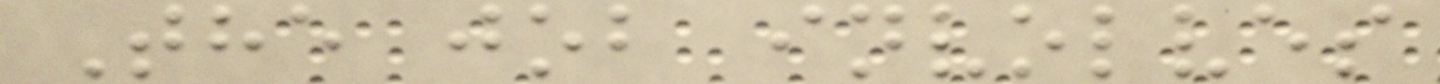The job involves
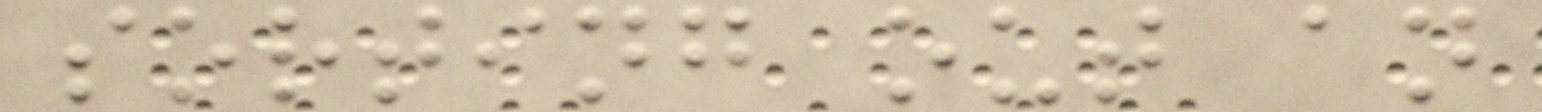sorting out an
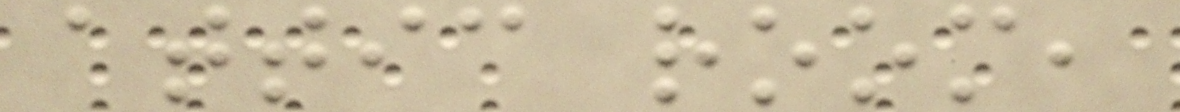attic room,
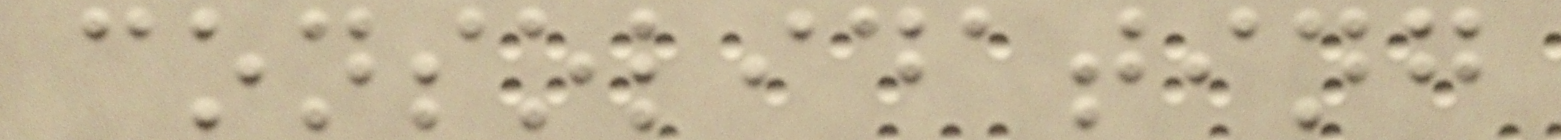consolidating
